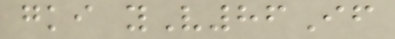gki yV86If
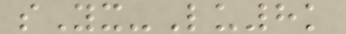sYx-Lu8k
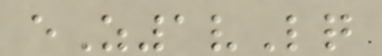eZ1vLq
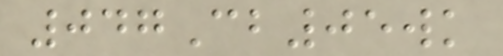047Cb05wk
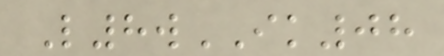L8wIK08
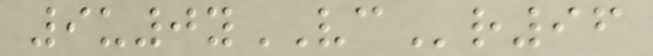9u0yVCr96
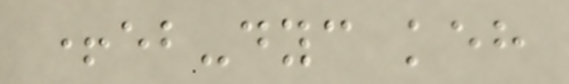+eb-dyc keh
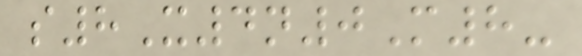s8X4n0M8-
